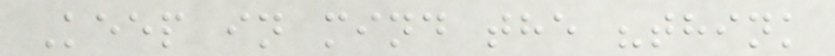Keep in mind the "think
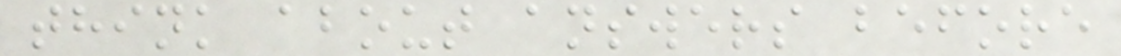think about answers before
